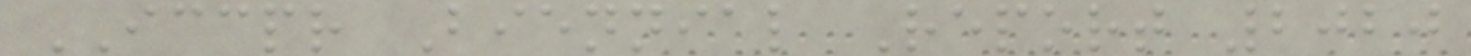ICCPR Biennial Report 2020
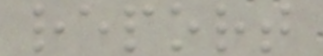report
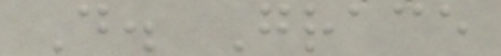D. Grace
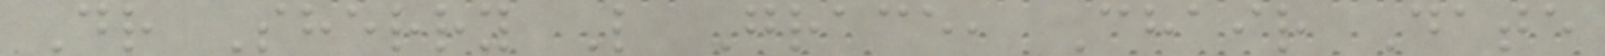Dr Sherry L Grace, Chair Date
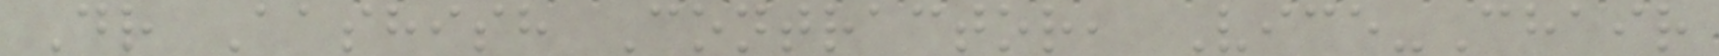Dr Aashish Contractor, Vice-Chair
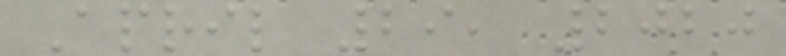April 29, 2020
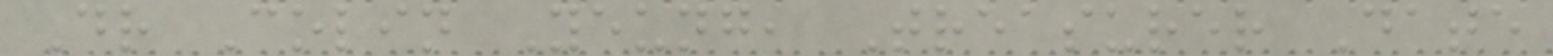Dr Colin Yeung, Treasurer Date
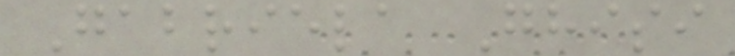Gabriela Ghisi
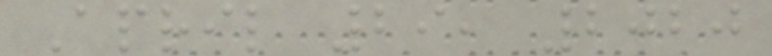April 29, 2020
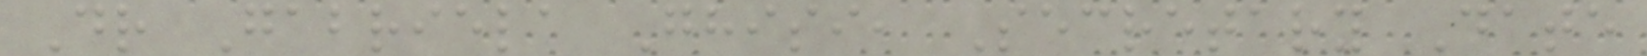Dr Gabriela Ghisi, Secretary Date
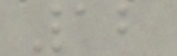12
